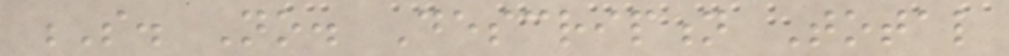S. No. Description Total
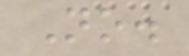No.
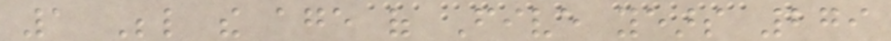1 Below the age of Five years 279
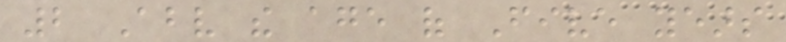2 Above the age of Five years
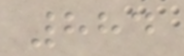884
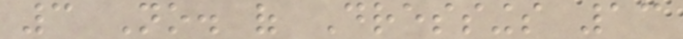3 No. of Dressings 13
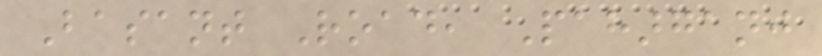Basant Road, Paharganj
